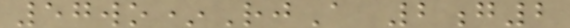57wo*RjA 2g2
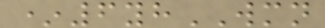*6yhWMN
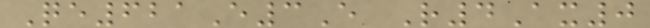Qe621E3E R4Ax0
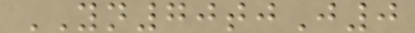YN70tjJ0
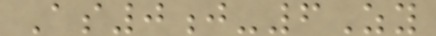As0j-6Zy
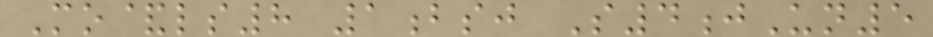Mo&ls8 1bsj S4jUn5
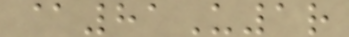@81U1r
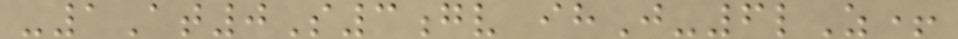-1At0S3gv ihJ-6lZ+
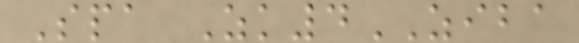Spa Zk4ZIBA
